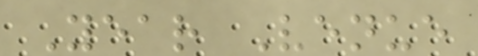Year Venue
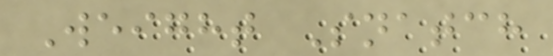Weight Snatch
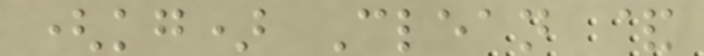(kg) Clean &
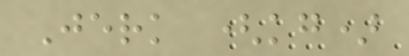Jerk (kg)
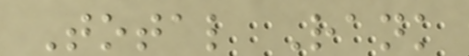Total Rank
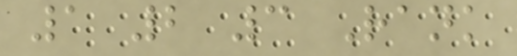1 2 3 Rank
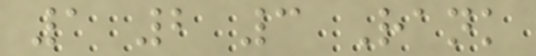1 2 3 Rank
